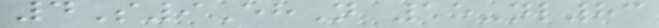4S9EhN 15-nl83
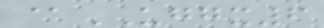@UGGX6
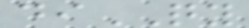diQY
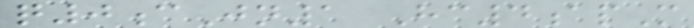q0cJn1 Hc4apM
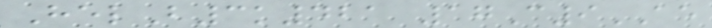HelB3k421 17C9AE
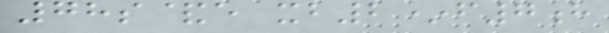78s&e xb2*f7h
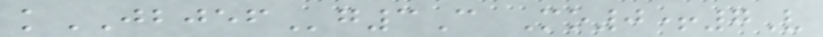kJBJEFg3C Mo0+7V
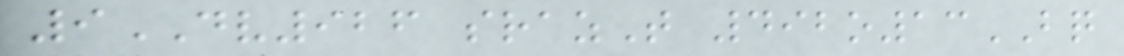9DV926 srazT 492o13BQ
